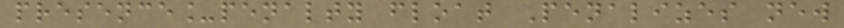presence_penalty float Penalizes new
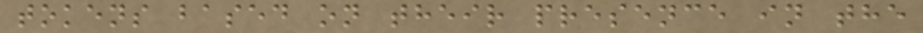tokens based on their presence in the
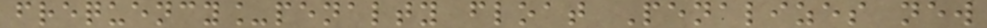frequency_penalty float Penalizes new
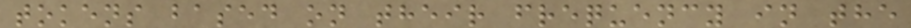tokens based on their frequency in the
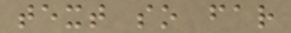text so far
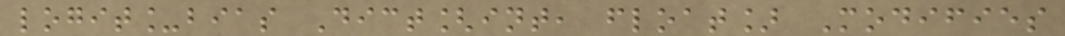logit_bias Dict[int, float] Modifies
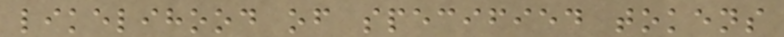likelihood of specified tokens
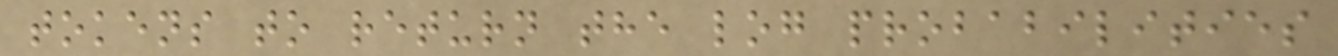tokens to return the log probabilities
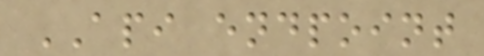API endpoint
